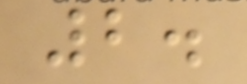2.
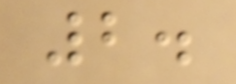2.
